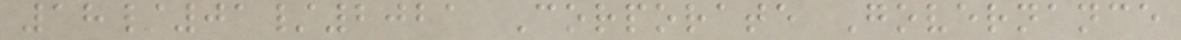18/01/2021 Corporate Governance
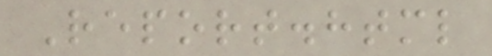Report.html
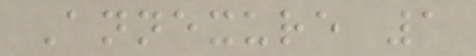Annexure 1
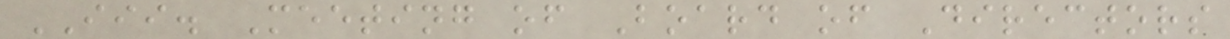III. Meeting of Board of Directors
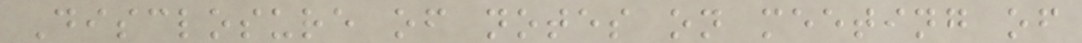Disclosure of notes on meeting of
